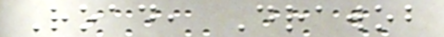Road, Drawob
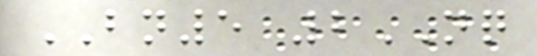BN5 2NQ
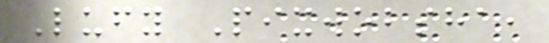Lufy Pixwobsha,
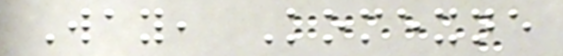Way, Komexne
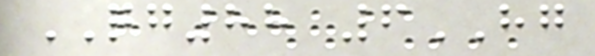QG88 6HG
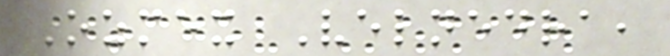Ozmex Velnedra,
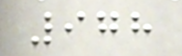978
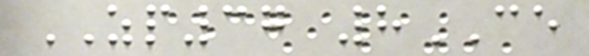ZP37 8CE
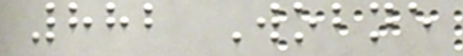882 Wobne
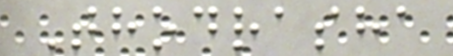Thodrasha
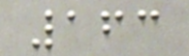163
